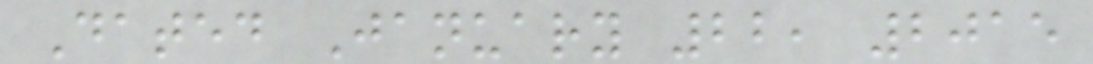Dated January 22, 2015
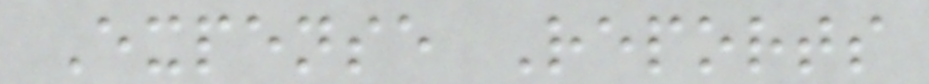Expense Reports
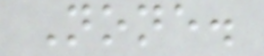None.
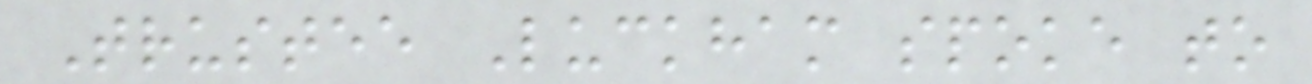Trustee Luckham spoke to
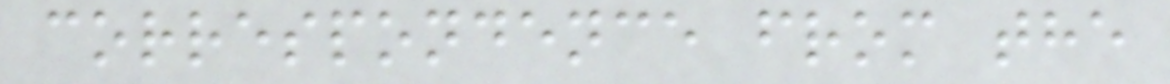correspondence from the
